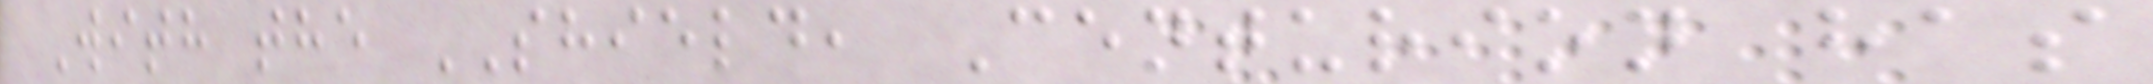With the SHIELD, Centurion has
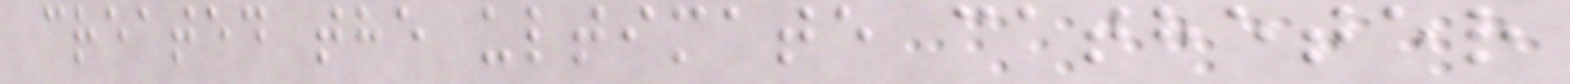created the ultimate catheter
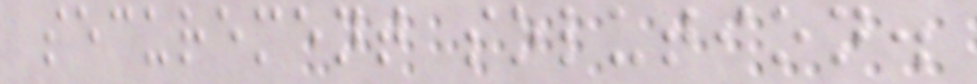securement solution.
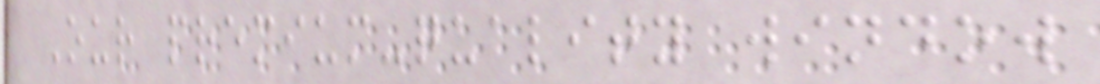Our premium-quality window
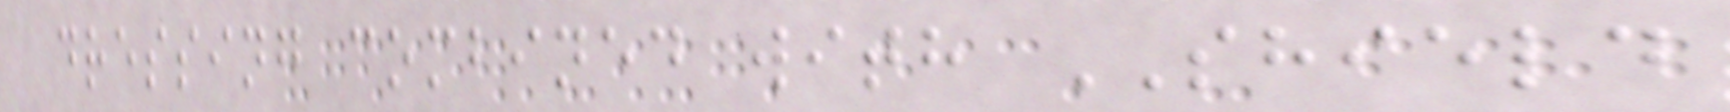dressing combined with SHIELD
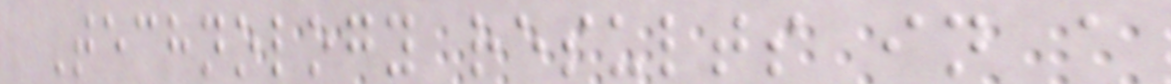Technology results in a
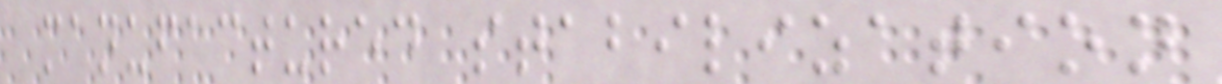manufactured stabilization
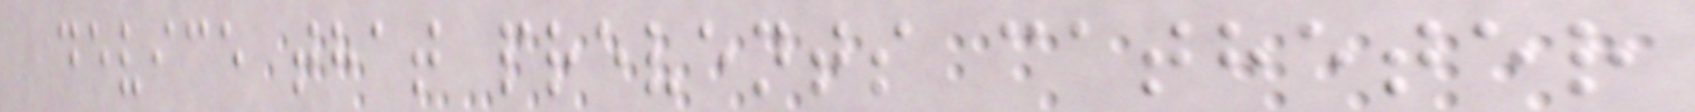device that prevents catheter
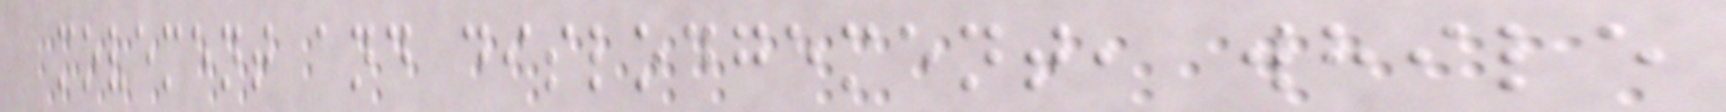movement and dislodgement, while
